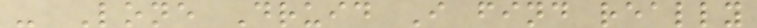- Lone Druid I find really
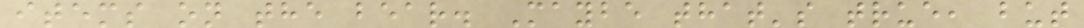items on the bear. Maybe that's true, but
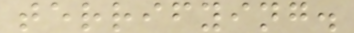terrifying.
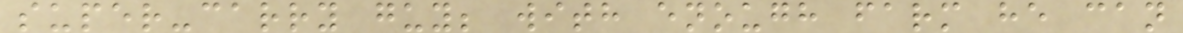super-carry guy; with enough farm he can
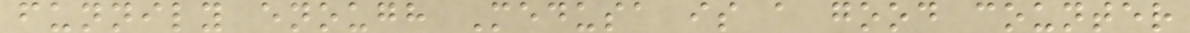funnily enough Medusa is a good counter
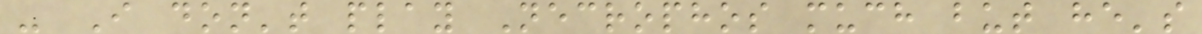- I don't play Necrophos much but he's
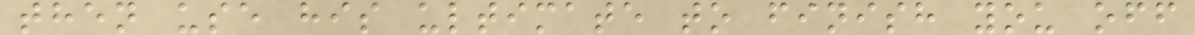then use his ultimate to finish you off
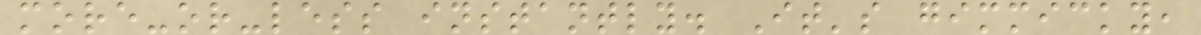more-or-less instantly. It's gimmicky,
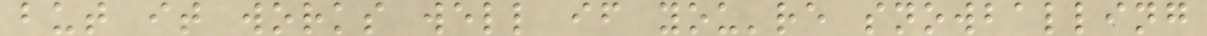but it works well if you're snowballing
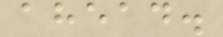ahead.
